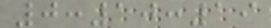0:10:19
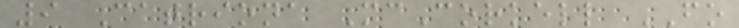9 Catriona McCorkell FO
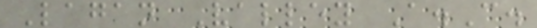Lagan Valley A.C.
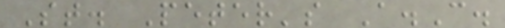St. Peter's A.C.
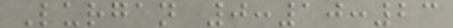Lurgan 0:10:23
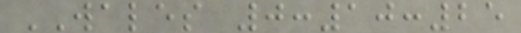WALES 0:10:25
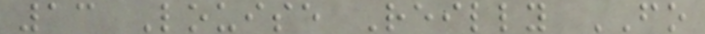13 Louise Reilly FO
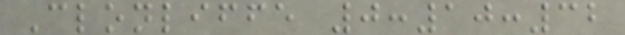Clonliffe 0:10:32
